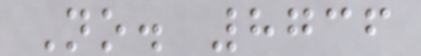No. 8736
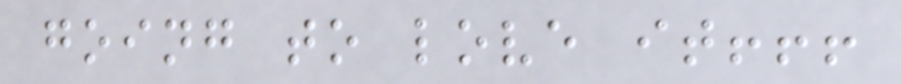going to love it!!!
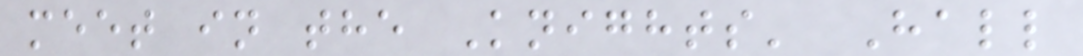meet in the Knights' Hall
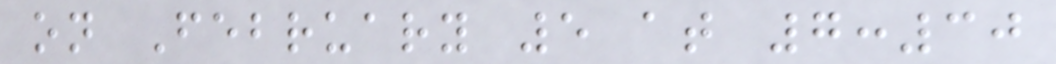on February 5 at 7:30
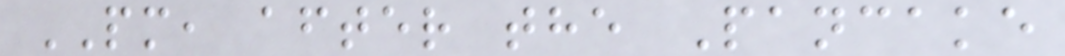PM, after the Pancake
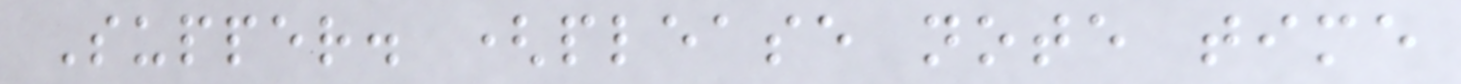Supper. (please note time
